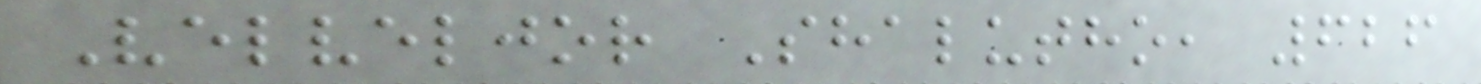Velveljor Shalutho, 626
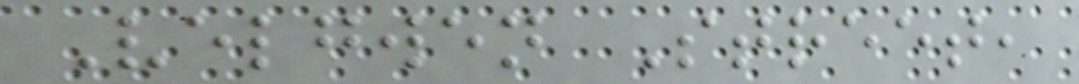Velgwen Street,
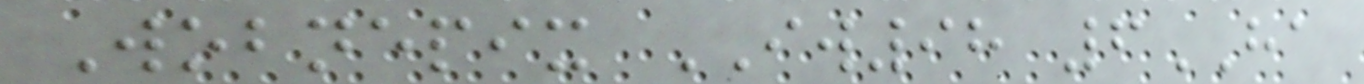Wobnepix IW98 6HA
